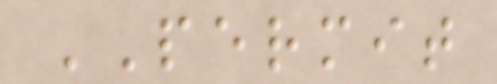PERMIT
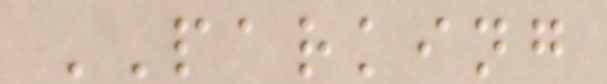PARKING
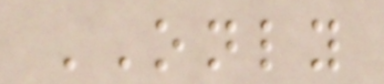ONLY
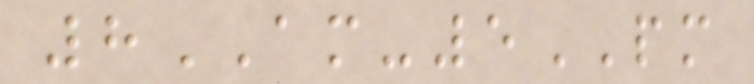8AM-5PM
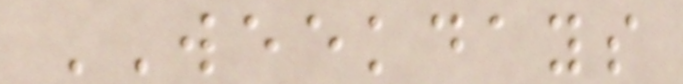WEEKDAYS
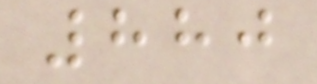880
